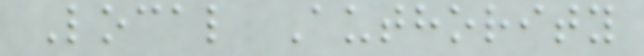Local Authority
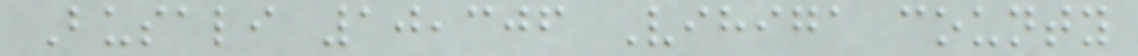Busali 10,306 Vihiga county
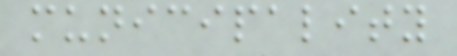municipality
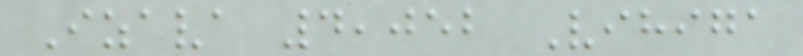Izava 4,052 Vihiga
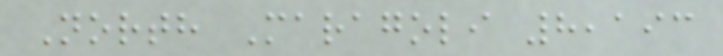North Maragoli 8,193
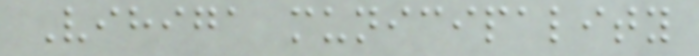Vihiga municipality
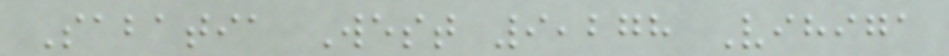Sabatia West 9,278 Vihiga
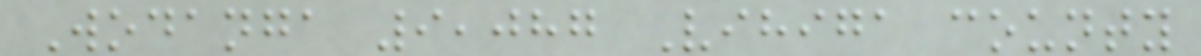Wodanga 9,087 Vihiga county
